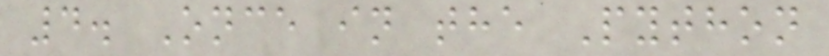4. Once in the Python
